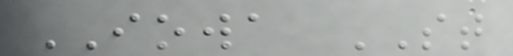IOWA ST
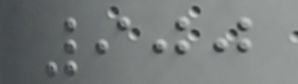900
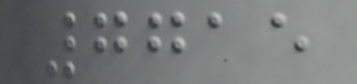7715
